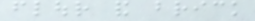flour and brick
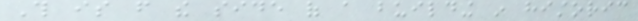This is from the side of a building in historic
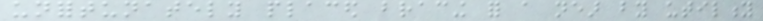unfortunately placed bracing for a near by utility
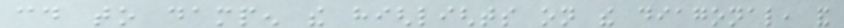could to dampen the highlights on the diagonal, and
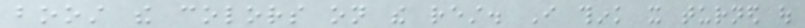boost the colors on the rest. I think it turned out
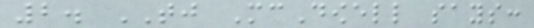2. TJ McDowell says:
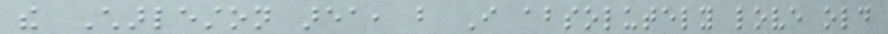the Charleston area, but I absolutely love old
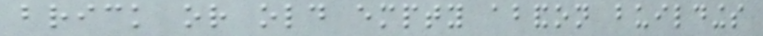brick or old empty abandon buildings
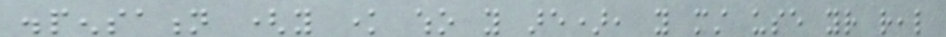dispensation (you know who you are), you must use your real
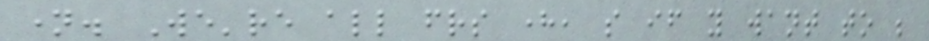name. We're all friends here, so if you want to be
